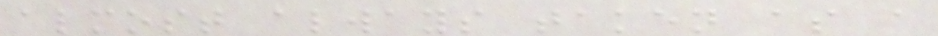almost always taken as a
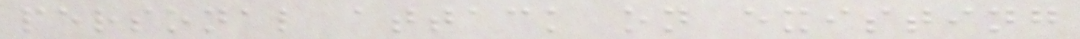personal attack on existing
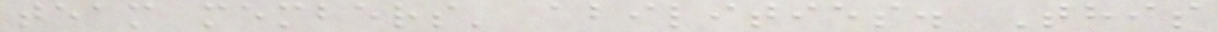team members' abilities. This
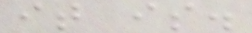it is.
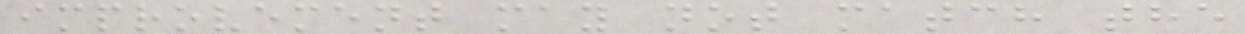improvement may not match the
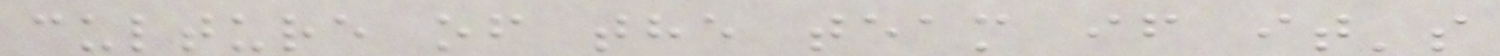culture of the team if it's
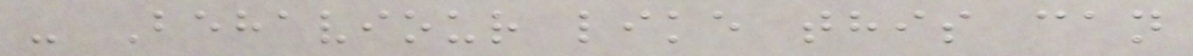- Behaviour like this can
